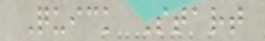Quick Start
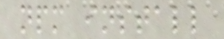npm install
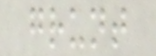grunt
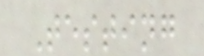Testing
